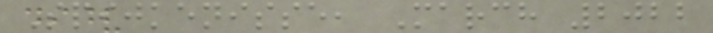Spijkenisse, March 2022
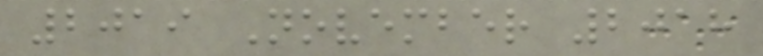2019 November 2018
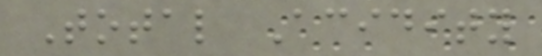Total Acidity
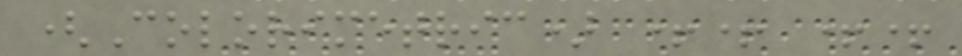(Colorimetric) ++ ++
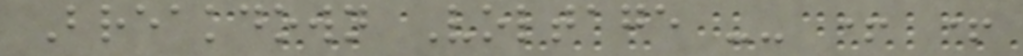Breakdown Voltage -- + +
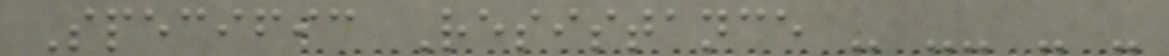Specific Resistance - -- - -
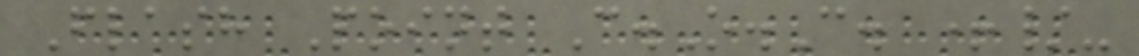Flash Point C.O.C. +/-
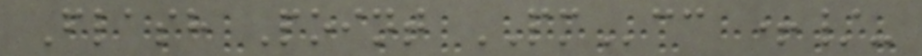Flash Point PMcc +/-
